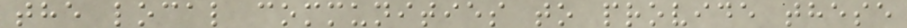the local communities to provide these
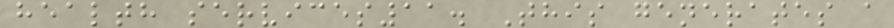health services11. This generates a
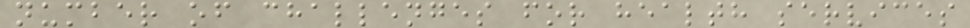number of challenges for health services
